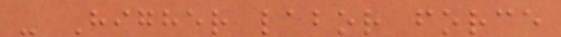- Higher labor force
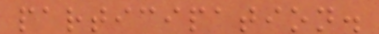participation.
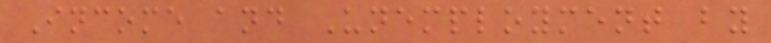Income and Unemployment by
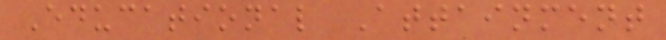Educational Attainment
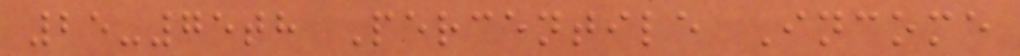25-75th Percentile Income
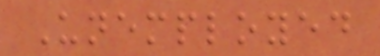Unemployed
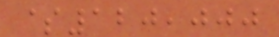$120,000
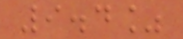9.4%
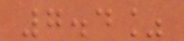7.4%
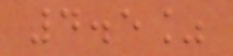4.5%
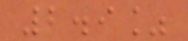2.9%
